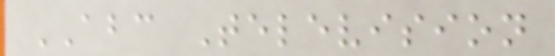ABC Television
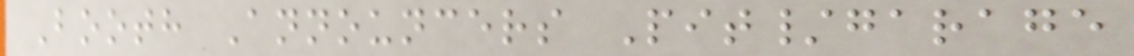Booth Announcers Pit/garage
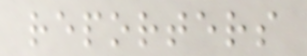reporters
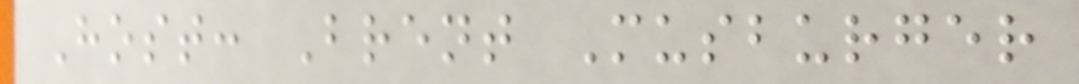Host: Brent Musburger
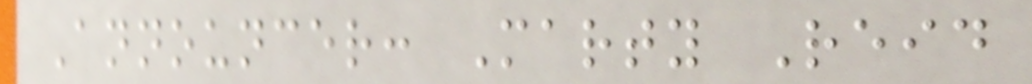Announcer: Marty Reid
